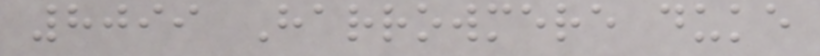8099 Harrowmere duke
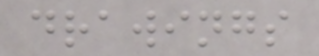drawings
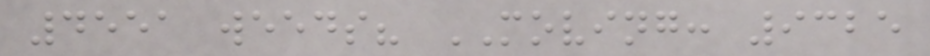4551 weeds? MOVING: 9325
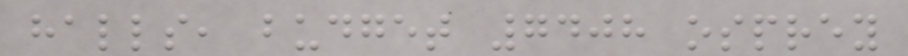halls, budget 7408 osprey
